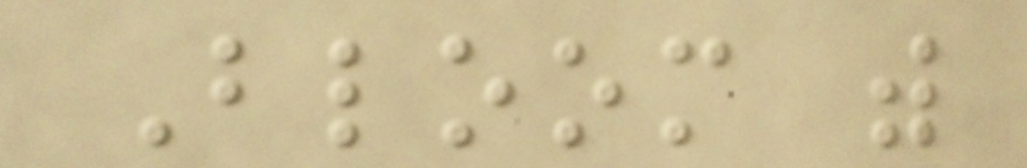Bloom with
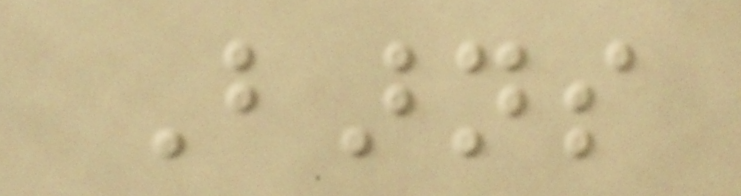Barns
